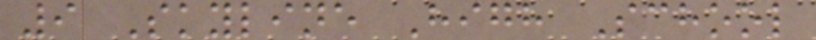9 Skyline High School
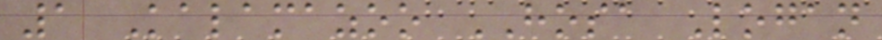1 Kalamazoo HOSA Logan
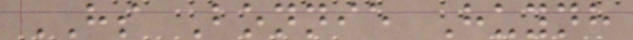HS Bonnie Huynh
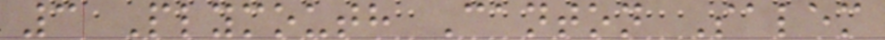3 Plymouth Canton Salem
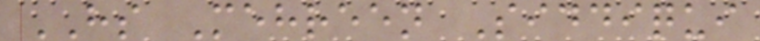HS Mehreen Siddiqui
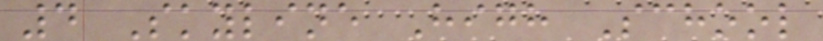4 Skyline High School
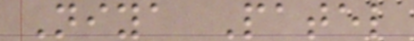Niya Patel
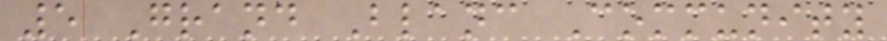5 Grand Blanc Community
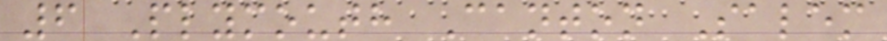6 Plymouth Canton Salem
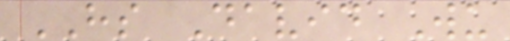HS David Wu
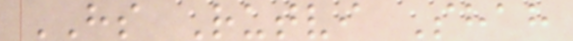HS Rutvi Shah
